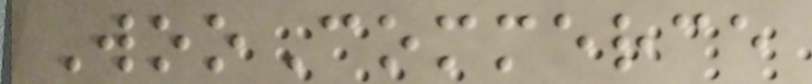WooCommerce
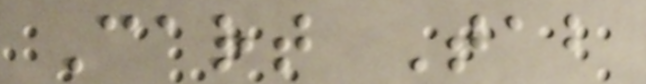Cart Tab
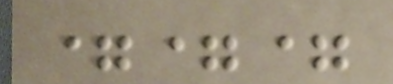===
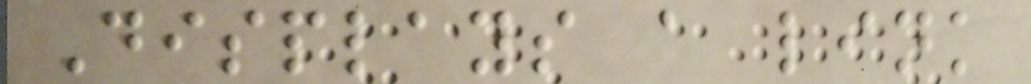Displays a link
